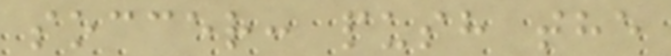soccer: push the
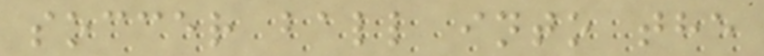soccer ball into the
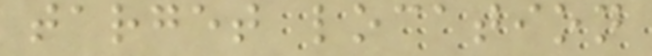target location
